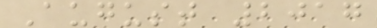August 2017
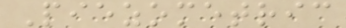Piezometric
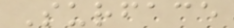Surface
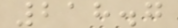218.7
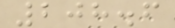208.6
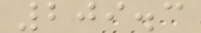209.3
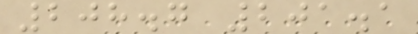208.7 201.1
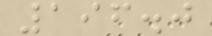196.0
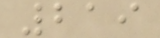219
